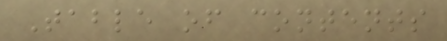Table of contents
